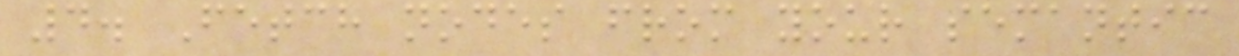4. Fetch nodes from your semantic
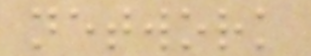network
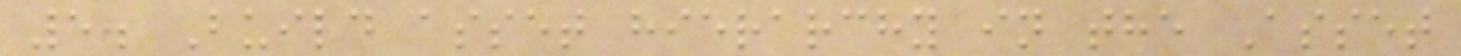5. Build asset hierarchy in the Asset
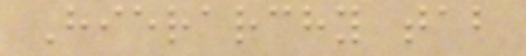Hierarchy tab
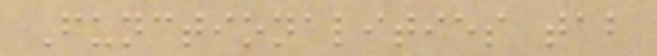Functionalities tab
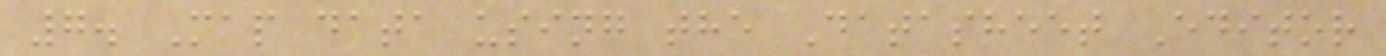7. Map data using the Datasheet Editor
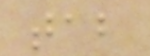tab
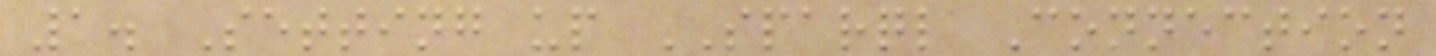1. Setting up SPARQL Connection
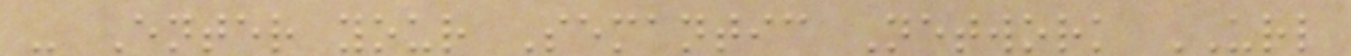- Enter your Semantic Network URL
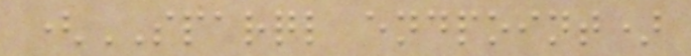(SPARQL endpoint)
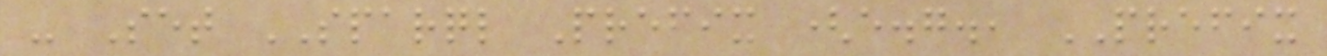- Set SPARQL Prefix (e.g., PREFIX
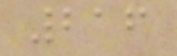216
